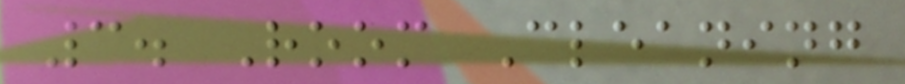3. Room Cleaning
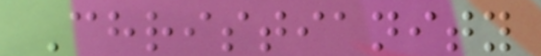Christianity
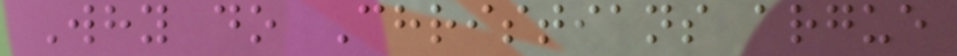Why do Christians argue
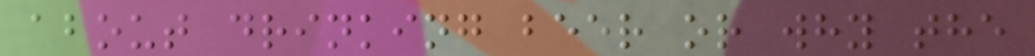about drinking beer or why the
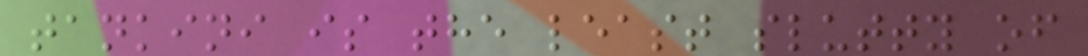tankini is the least slutty of
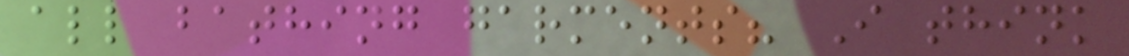all bathing garments? I think
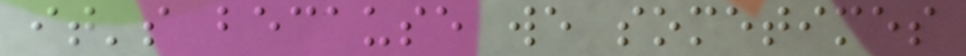it's because we sometimes
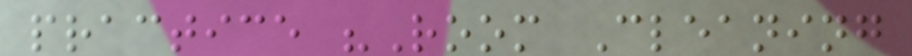practice "Room Cleaning
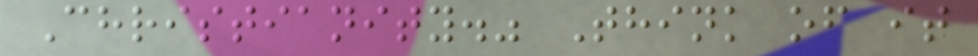Christianity." Think of it
